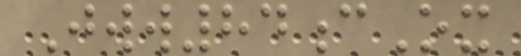Jww84cOx
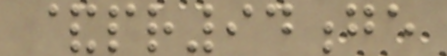&pr94ge
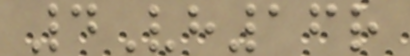4Vh16r
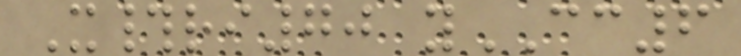X#ri70 yCC6
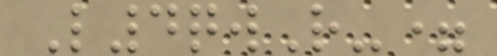L4qwR-=
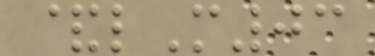&lM03
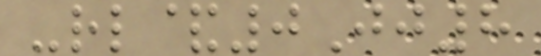-rl&0Jj8
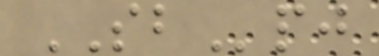SBpj
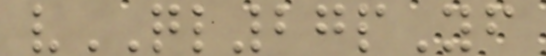vQL27pYf
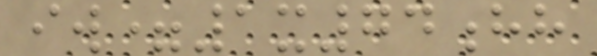iw=1x74hh
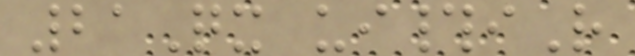21Qx ui#iR
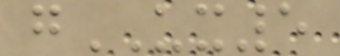gUX5
